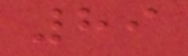89
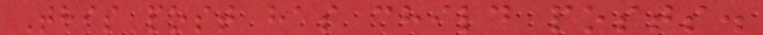This post has child posts.
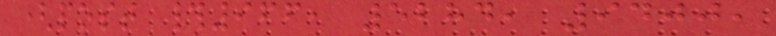(post #966, 5284, 9400,
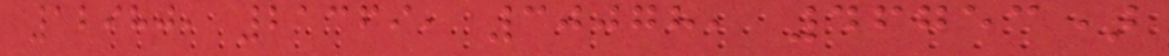12980, 21369, 30078, 46753)
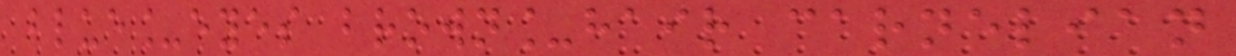blue_eyes brown_hair carnelian
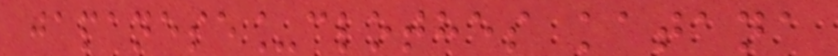japanese_clothes katana
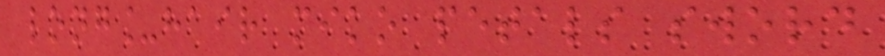long_hair miko petals sword
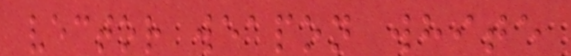vector weapon white
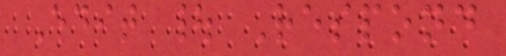Edit | Respond
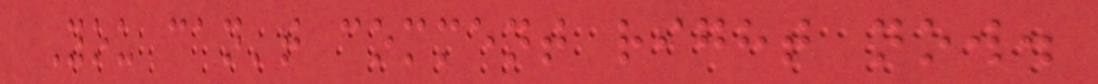You can't comment right now.
